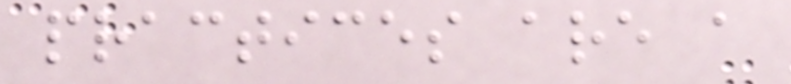practices are a
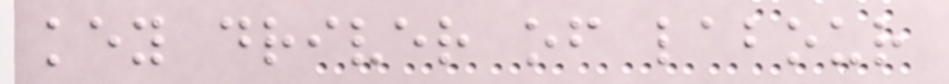key driver of labour
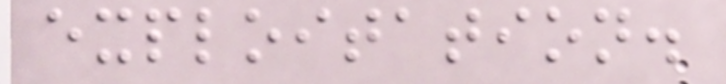exploitation.
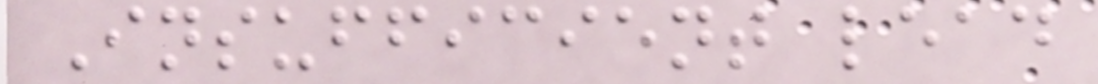Insufficient lead
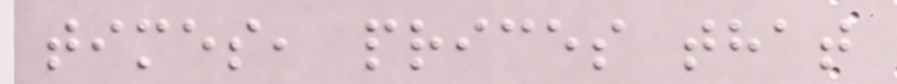times, prices that
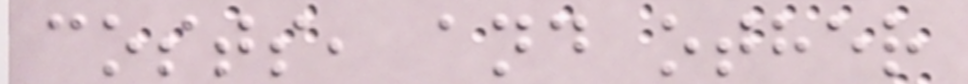costs, and other
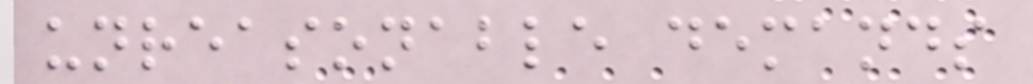unreasonable demands
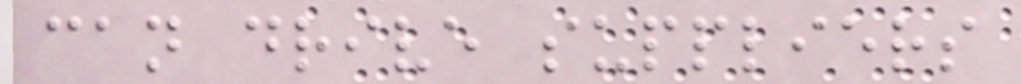can drive suppliers
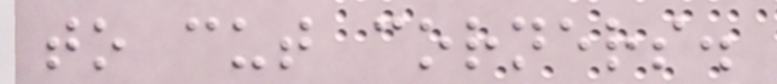to cut corners.
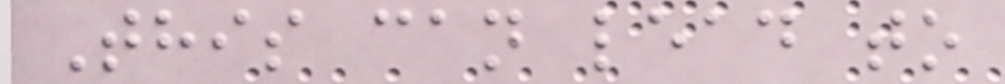This can lead to
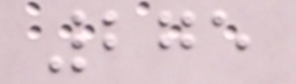275
